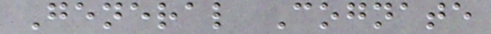General Cognate
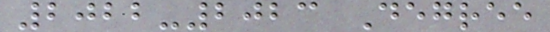2022-2023 Degree
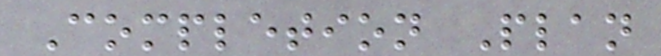Completion Plan
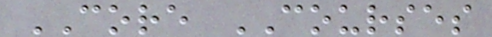CORE COURSES
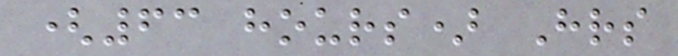(63 hours) Hrs
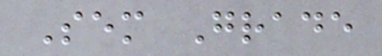Sem Grade
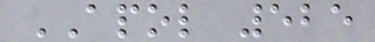APOL 525
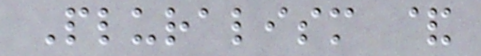Pluralism &
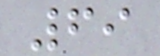69
